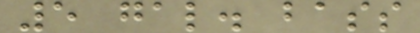5 gal. bass
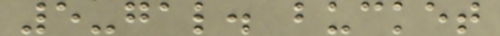5-gal. bucket
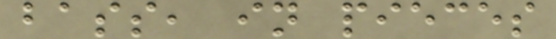bass, in pieces
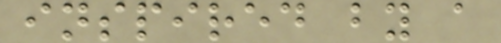inspired by a
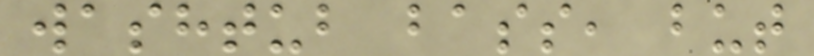washtub bass, but
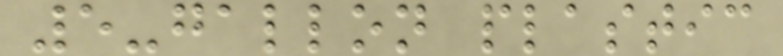5-gallon plastic
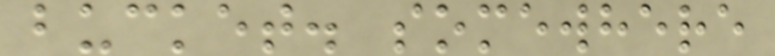bucket. somewhere
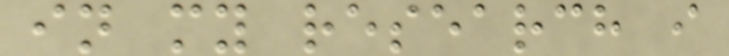in my research i
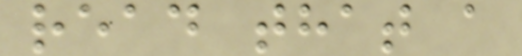read that a
